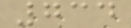734
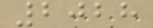2028
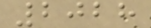2028
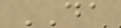DA
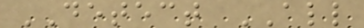DETECT ALL
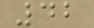42
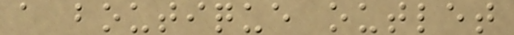a boutique outlet
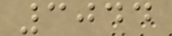3044
